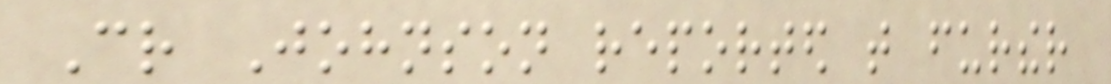Cr Johnson reported that further
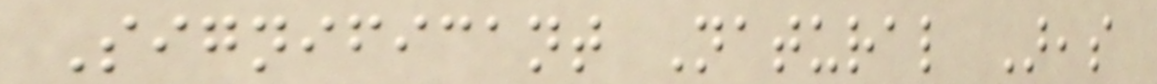Significant Natural Areas
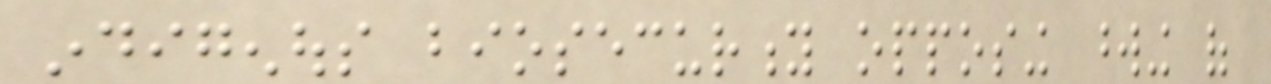indigenous biosecurity opposing wording of
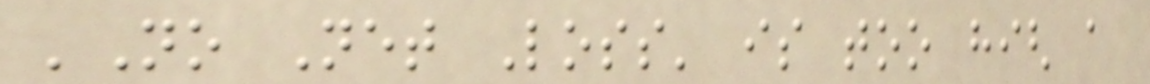'No Net Loss' is too high a
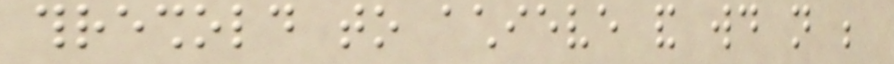threshold to achieve and would not be
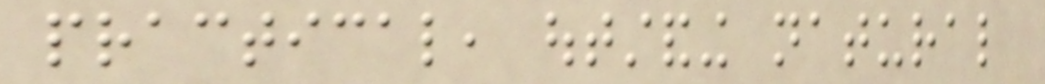practical, outstanding natural
